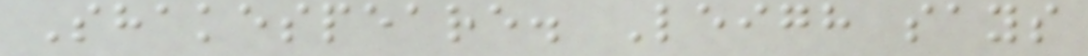Shakespeare. Leigh says
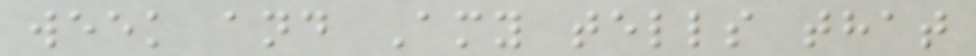week and Amy tells that
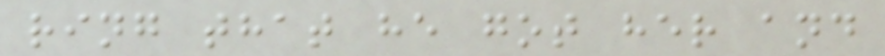ring that he got her and
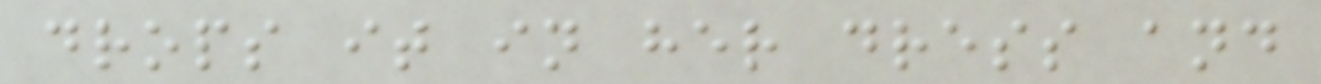drops it in her dress and
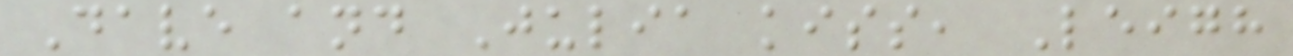Dave and Julia kiss, Leigh
